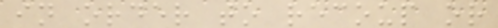in order to recoup or
